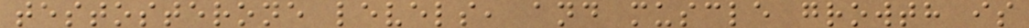testosterone levels, and muscle growth is
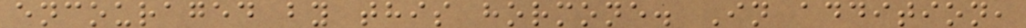encouraged by this hormone. In addition,
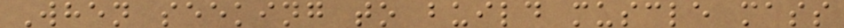When seeking to build muscle mass
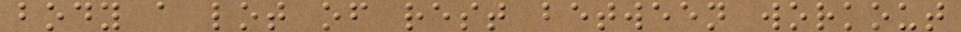body a lot of rest between workout
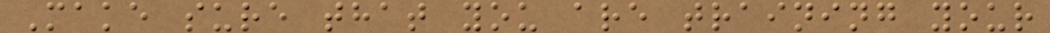Make sure that you are training your
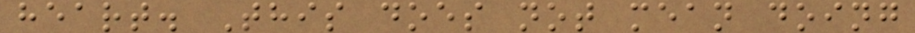heart. This does not mean doing
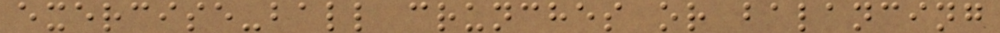exercise-ball crunches or balancing
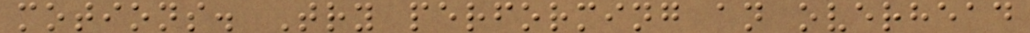motions. Try performing an overhead
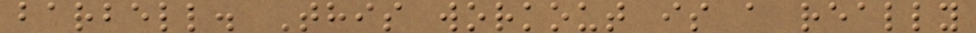barbell. This workout is a really
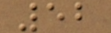52
